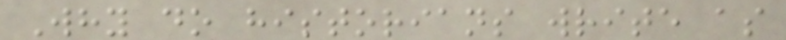Why do historians write as
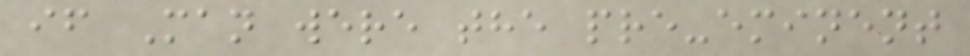if Man were the pre-eminent
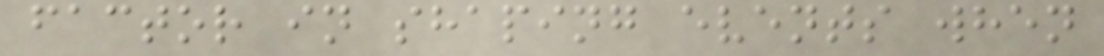factor in shaping events when
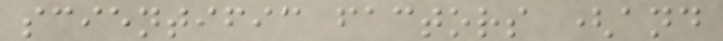scientific factors (and
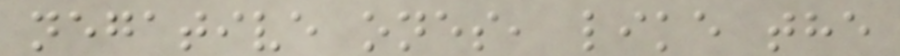negative ones, like the
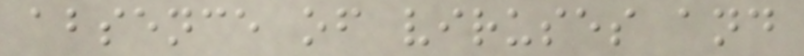absence of viruses and
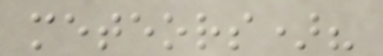meteors)?
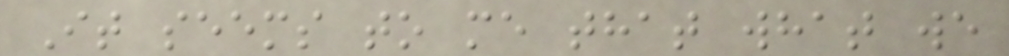It seems to me that what we
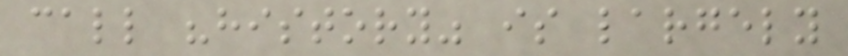call "history" is largely
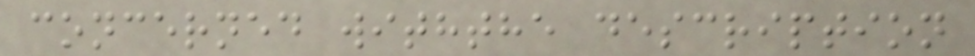concerned withthe description
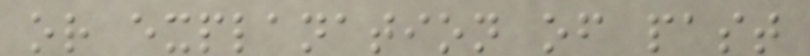or explanation of past
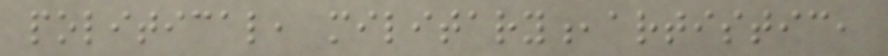political, military,artistic,
